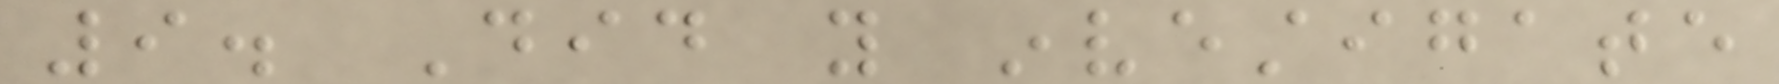9. Did you investigate
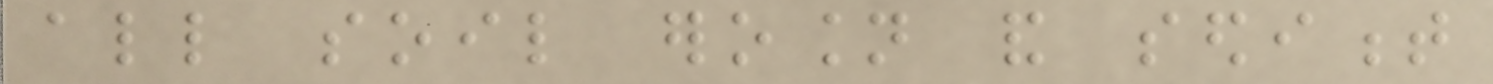all soil erosion and sediment
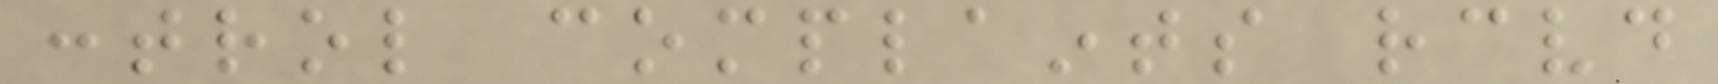control complaints received
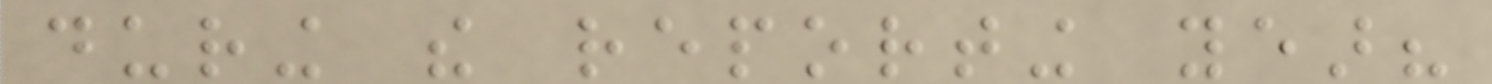during the reporting year?
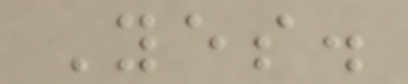Yes.
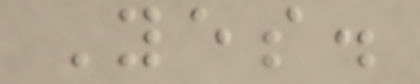Yes.
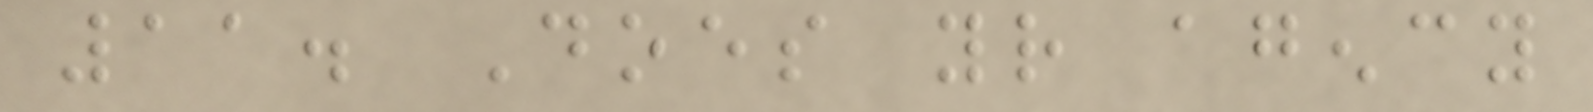11. Does your agency
